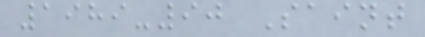1989-90 Saint
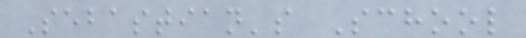Sebastian's School
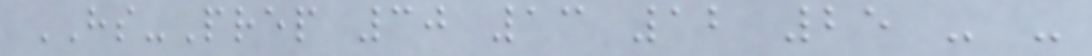HS-Prep 30 13 12 25 - -
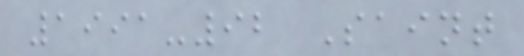1991-92 Saint
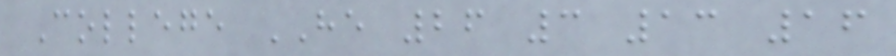College HE 26 3 13 16
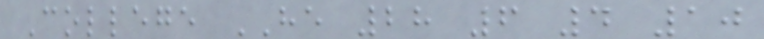College HE 28 6 4 10
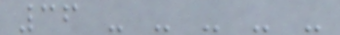36 - - - - -
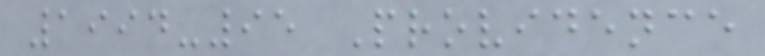1994-95 Providence
